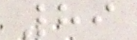89
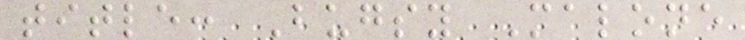title: Bugsy Malone
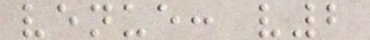venue: v2
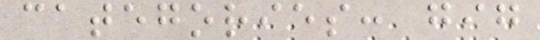categories: gig
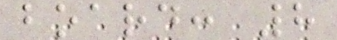board: 8
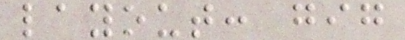layout: gig
